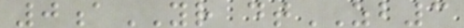0aYR dtZB3
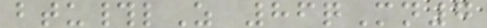btu#lZ 86qMn7
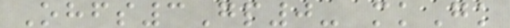Ohfs3Gp0- mkGk
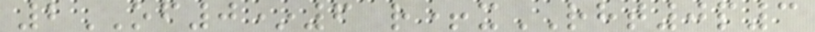2OF0*6 r+xRHT0p3
